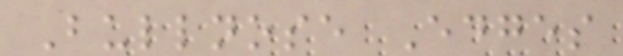Bullnose Edges
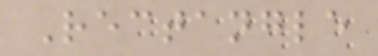Rectangle
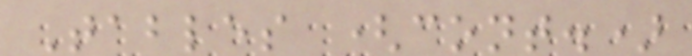Tables (cont.)
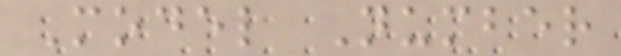Model Number
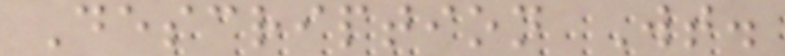Description Wt.
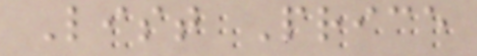List Price
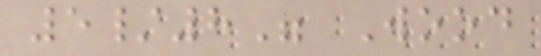5/8" Wood
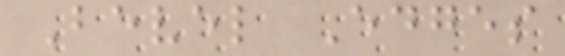Bevel Edges
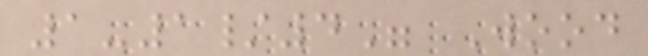1-1/4" Wood
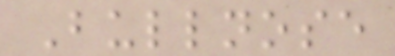Bullnose
